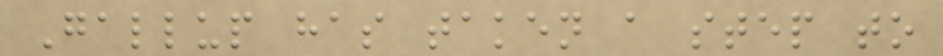Gallup has taken a step to
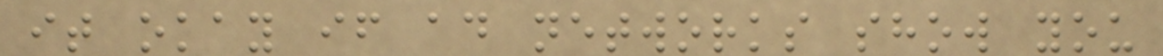it okay if ad networks show you
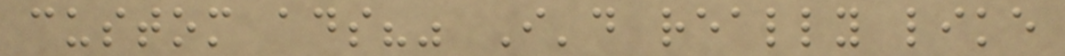custom ads?" I'd really like
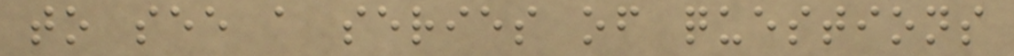to see a series of questions
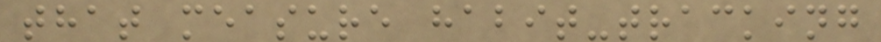that measure habit-tracking
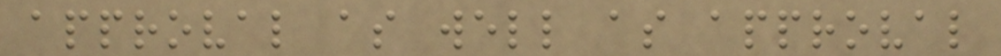approval as well as approval
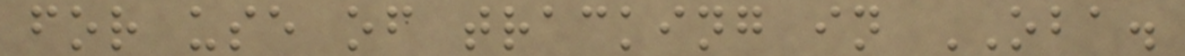for use of tracking in OBA.
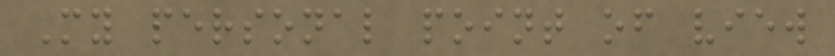My personal point of view
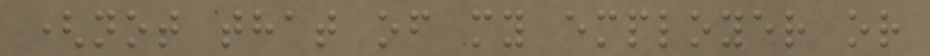(not that of my employer or
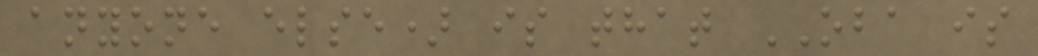anyone else) is that OBA is
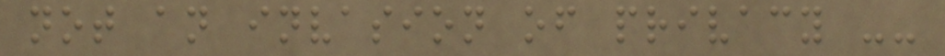not an invasion of privacy --
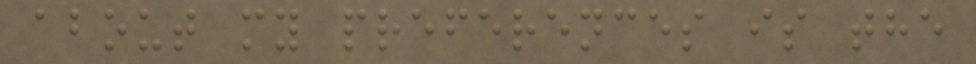about my preferences is the
